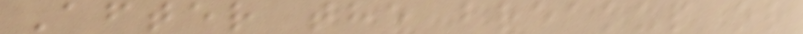After the breakup or
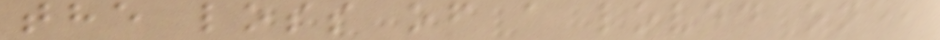the loss of a loved one,
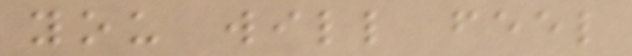you will feel
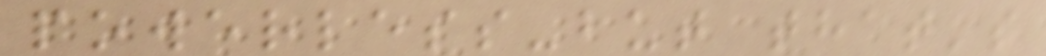powerless-but that's
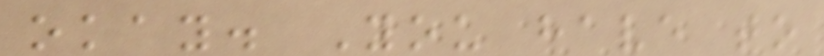okay. You have to
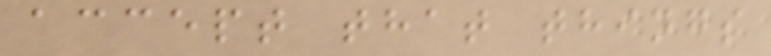accept that things
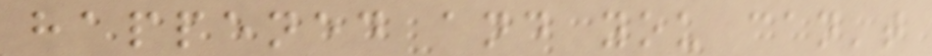happened and you can't
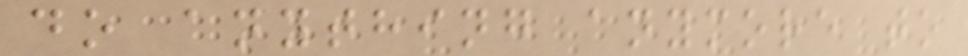do anything anymore to
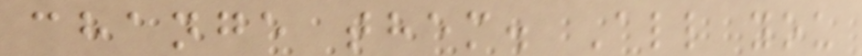change them. All you
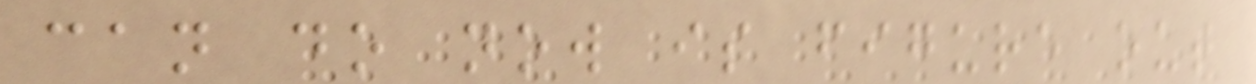can do now is figure out
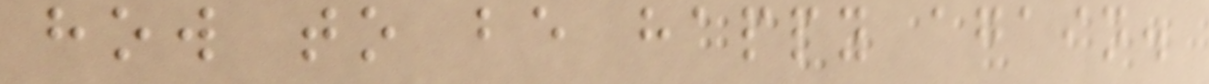how to be happy again.
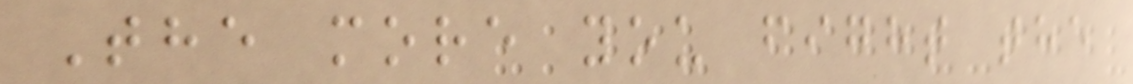The more you fight the
